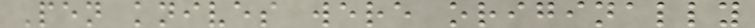Pen knives were originally
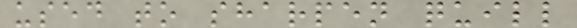used to sharpen quill
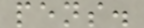pens.
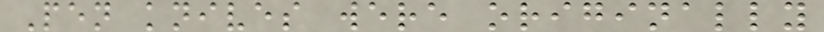Pen knives were originally
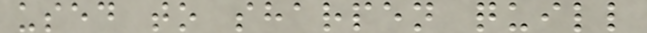used to sharpen quill
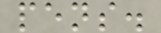pens.
